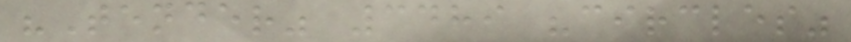"Tender" 3489 "circles"
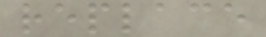replace
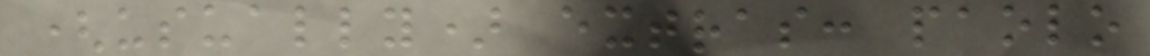(usually) extras: paolo
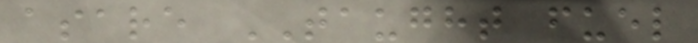asare TAUGHT fuel
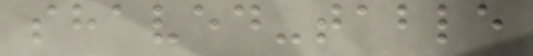shaved-table
